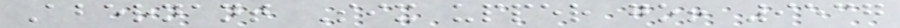Abernant Six upper go! 9537
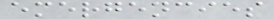emergencies
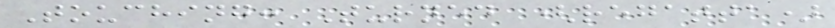Touching: Turned (regatta)
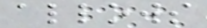allows
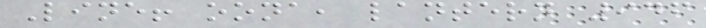Line! oona, lantern 946
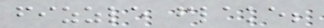fizzle flake;
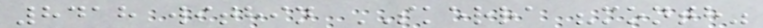8418 within SKERRA "month"
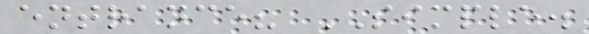entrance? SIMPLE.
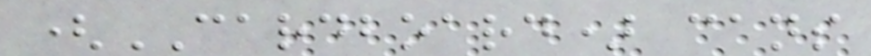(CARDBOARD) cans
